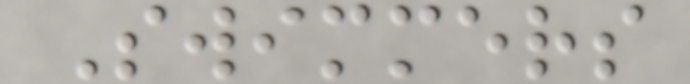Swimmers
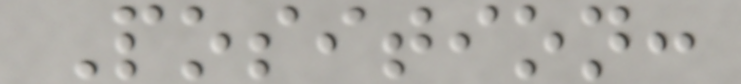Position:
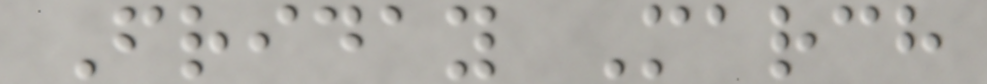Friday March
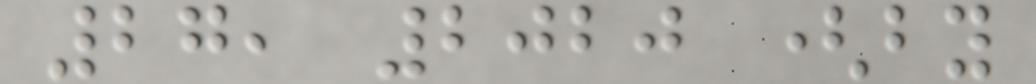27, 2020 (by
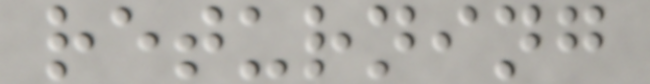returning
